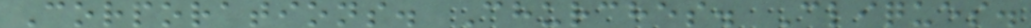Corporations. Churches. Cliques.
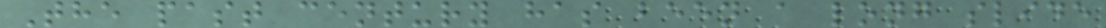The past century has been a long slide
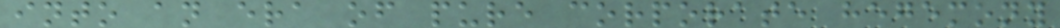into an era of pure corporate hegemony
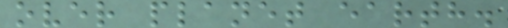over planet earth.
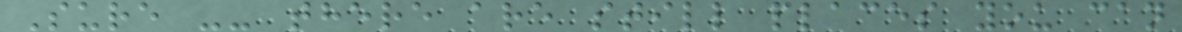Sure -- there are still places you can
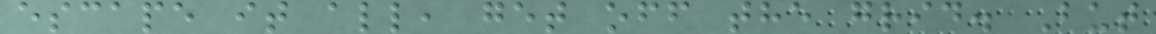escape it all, get off the grid. But
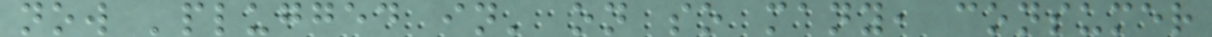now 'plugged in' on so many, consumer
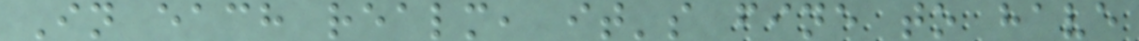In each realm, it's fine to have
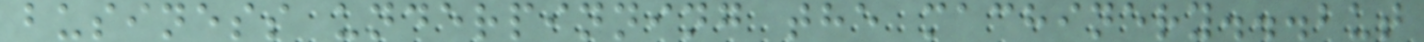business underpinning the machinery...but
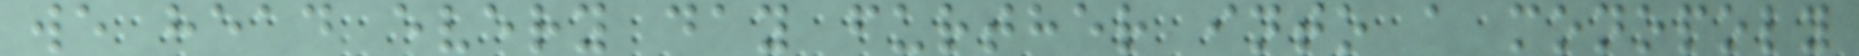we head every day further into a monopoly
